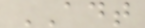ADT
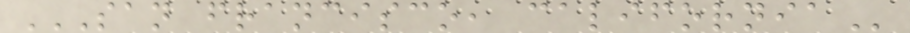SAN FRANCISCO, CALIFORNIA
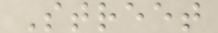Street
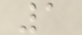1
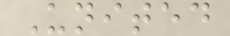United
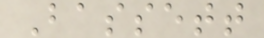Bassett
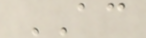AC
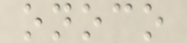onoco
